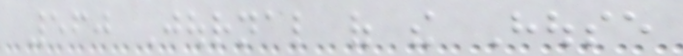560 Journal of the House
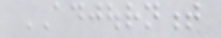ADJOURNMENT
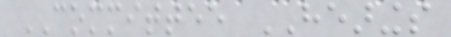COMMITTEE HEARINGS
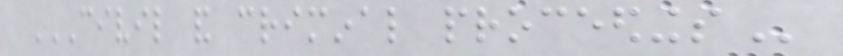CIVIL AND CRIMINAL PROCEEDINGS
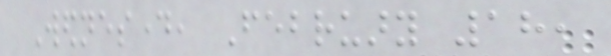Wednesday, February 18,
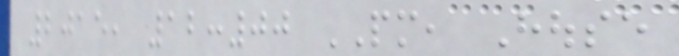2015, 12:00 PM, House
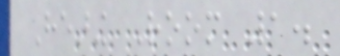Hearing Room 1.
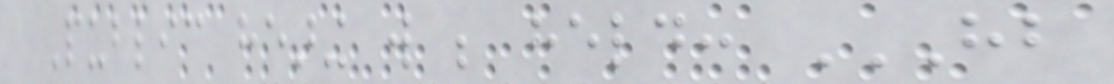Public hearing will be held: HB
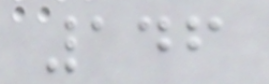146
